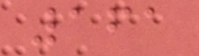161
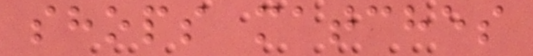shops matches
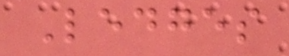Ledges
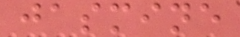jasmine
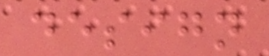design
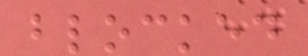blocked
